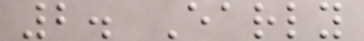2. Early
